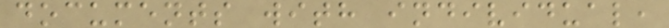documents with individual,
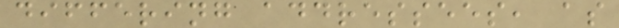differing addressees, as
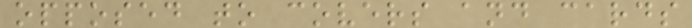opposed to covers and cards
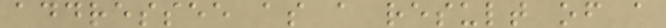addressee as a result of a
